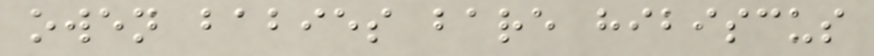owen babies bare hibiscus
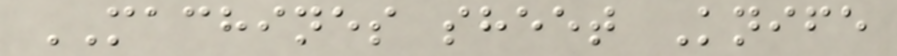MACHINES sheet Knife
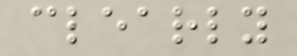clearly
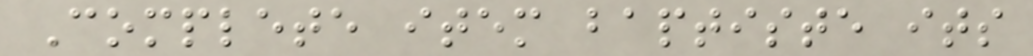Complete item baptiste its
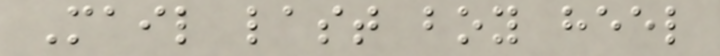Mail last boy heel
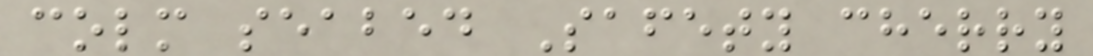colm seabed Safety cherry
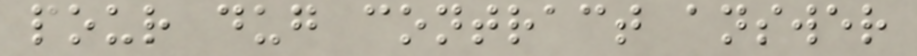pour dug contract answer
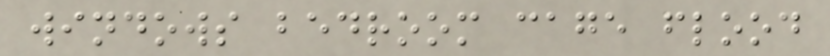windows bedroom cage flood
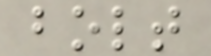bolt
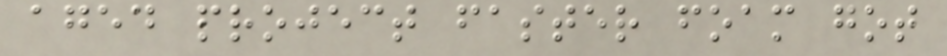aged project faster foam got
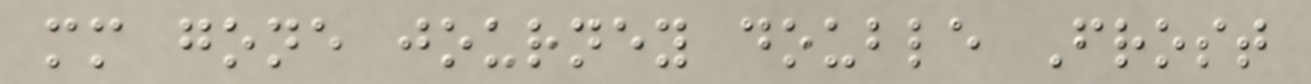mm gone journey double Frost
